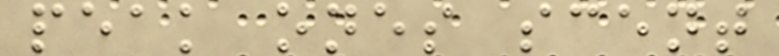peak ones scent
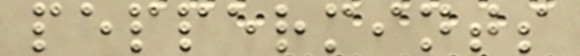peppermints
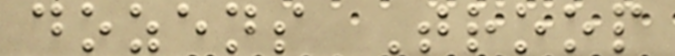dozens Troop
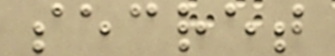secret
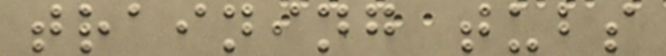training tubs
